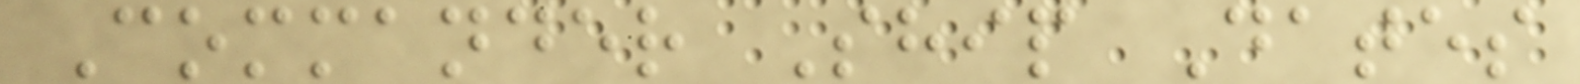Commander Ship Dates
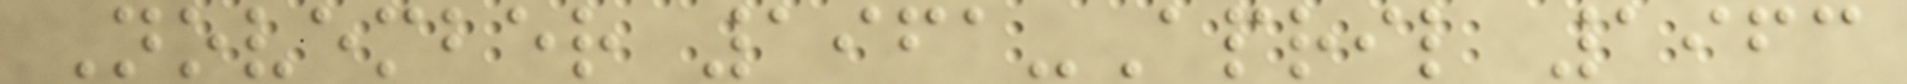November 1961-April 1963
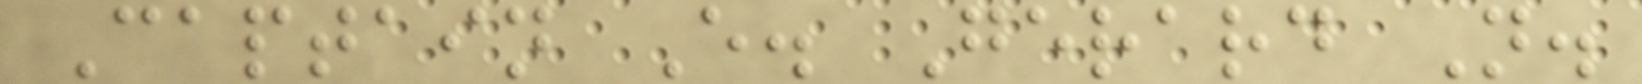Captain E. Gerard N.
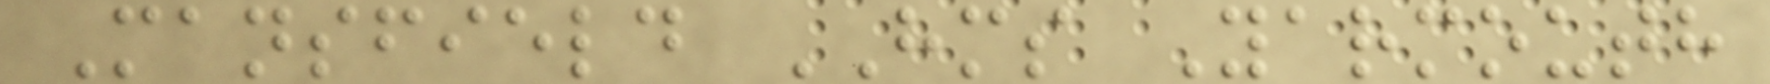Mansfield HMS Yarmouth
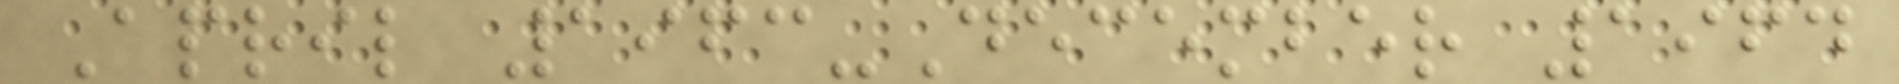April 1963-December 1964
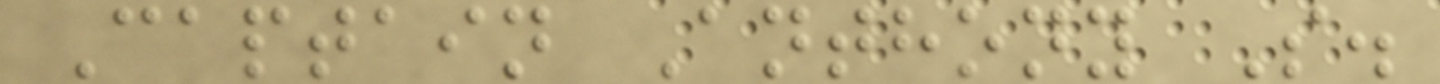Captain Anthony S.
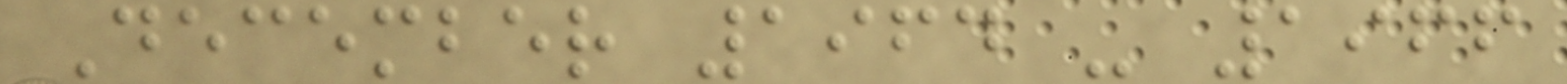December 1964 - 1966
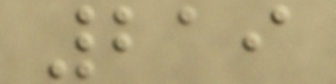219
